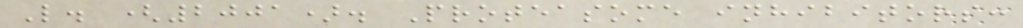L. (2001). Proteasome inhibitors:
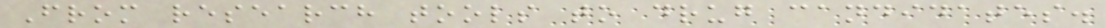From research tools to drug candidates.
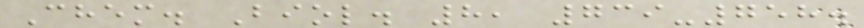Chem. Biol. 8, 739-758.
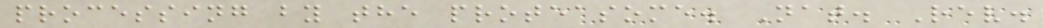processing by the proteasome. Nat. Rev.
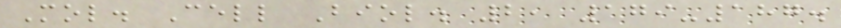Mol. Cell Biol. 2, 179-187.
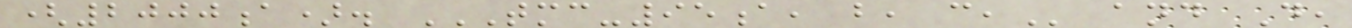(2000a). TMC-95A, B, C, and D,
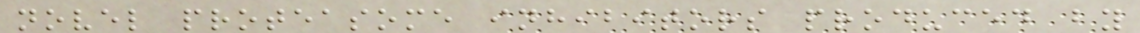novel proteasome inhibitors produced by
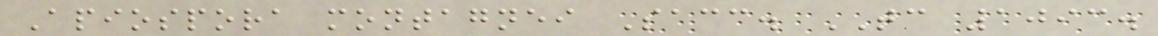Apiospora montagnei Sacc. TC 1093.
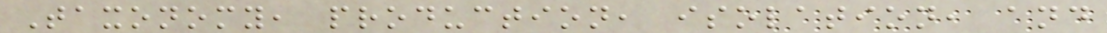Taxonomy, production, isolation, and
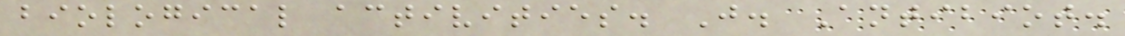biological activities. J. Antibiot.
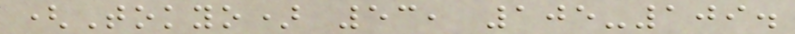(Tokyo) 53, 105-109.
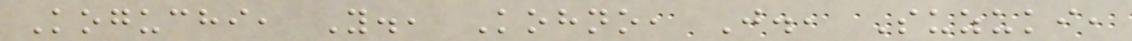Koguchi, Y., Kohno, J., Suzuki,
